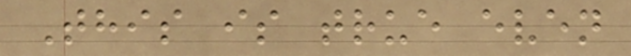This is true even
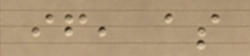if, as
